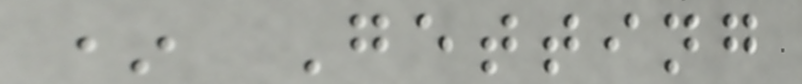* Getting
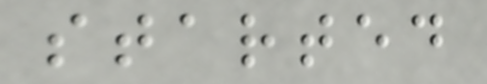started
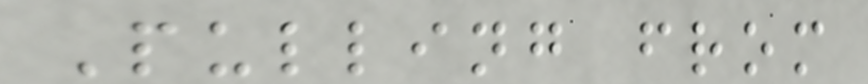Pulling from
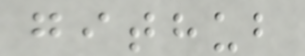github
